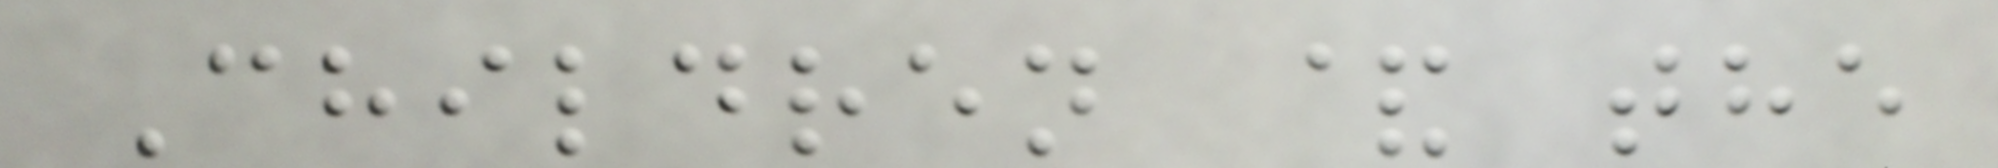Children & the
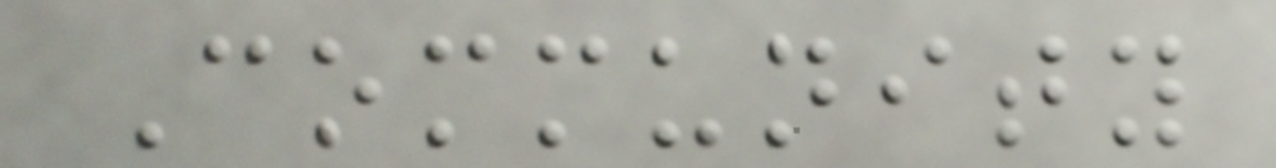Community
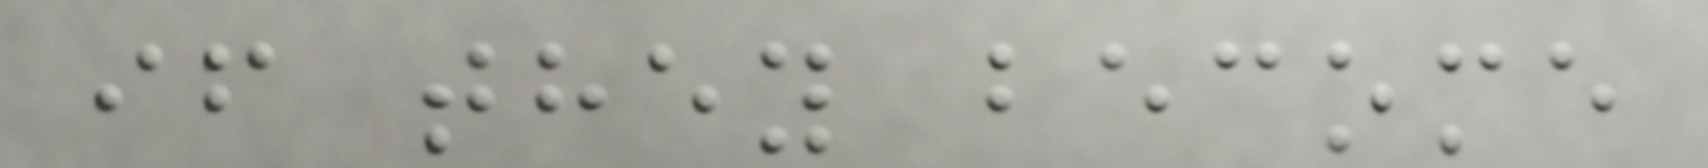if they become
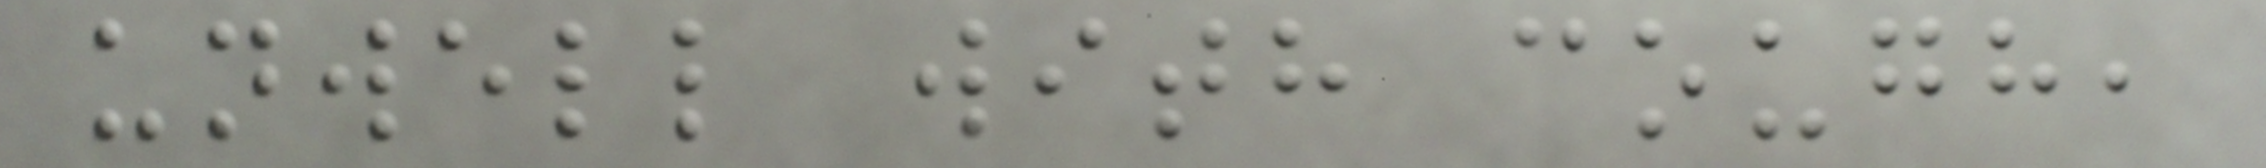unwell with cough,
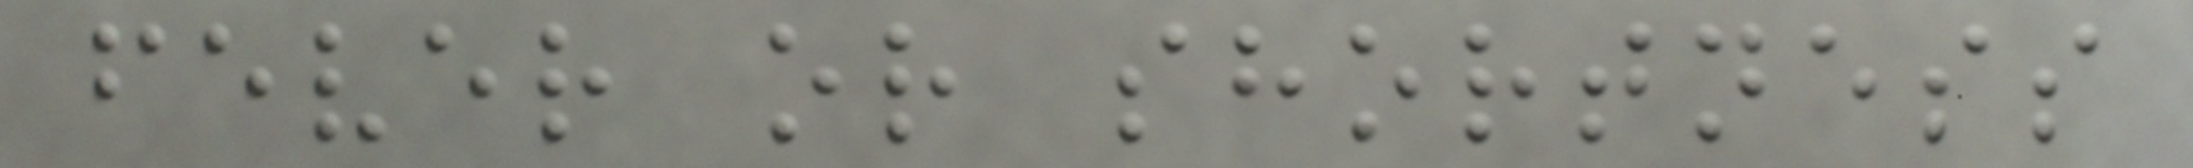fever or shortness
